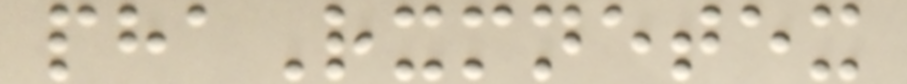phaRxmnetex
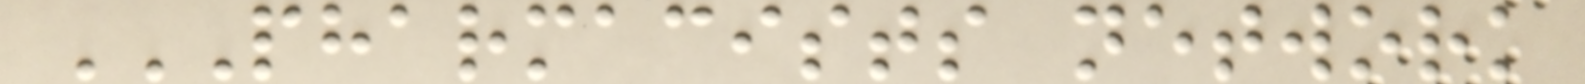PHARMACISTS NETWORK
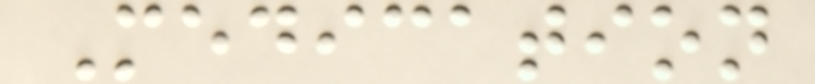Medication
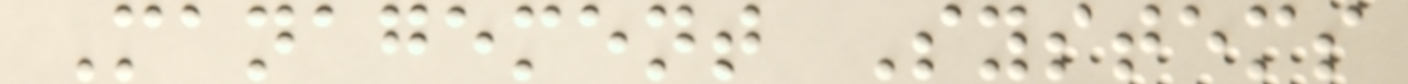Management Systems
